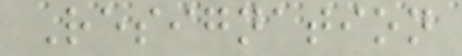Resignation
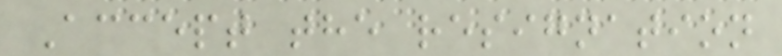Accept the resignation
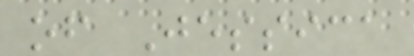of Jessica
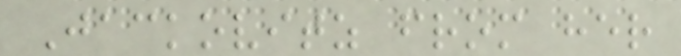Jackovitz from her
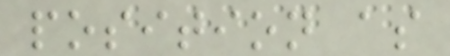position as
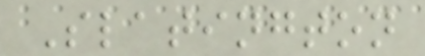Slatington
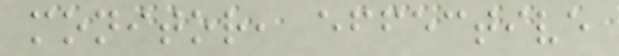monitor, effective
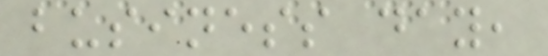business day,
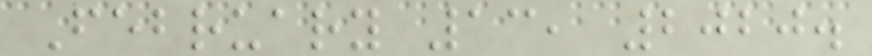February 13, 2020.
